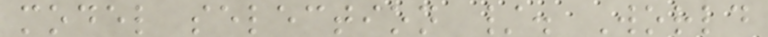model selection /. World
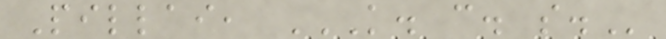Pillai, K. C. S.
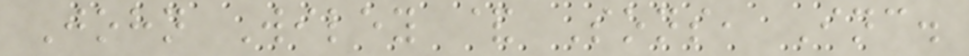John Wiley & Sons, Inc.
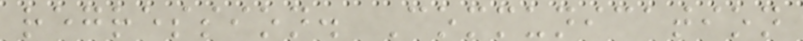regression. Communication
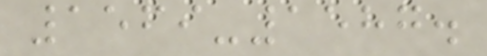1569-1587.
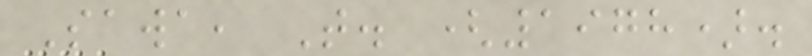Sawa, T. (1978).
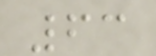63
